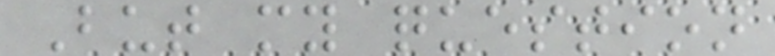But my question
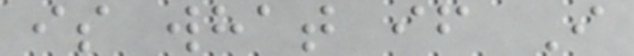is what if I
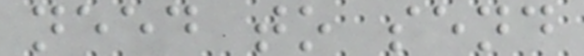need to send
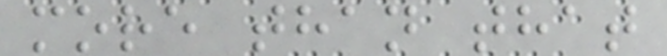more than that
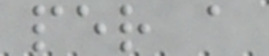per a
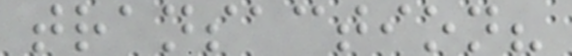transaction?
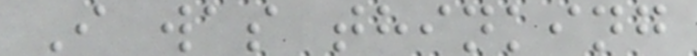I was thinking
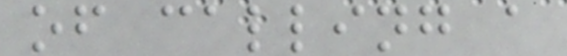of calling a
